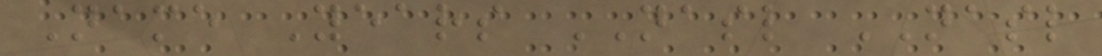Name Years NASL NASL
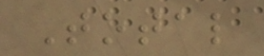Total
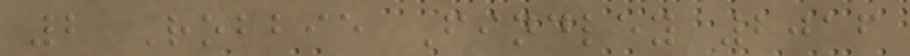2 Robbie Findley 2016
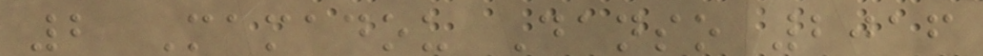2 Mamadou Danso 2016
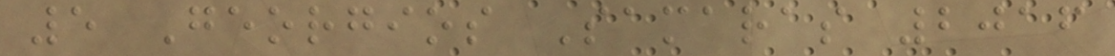5 Georgios Samaras 2016
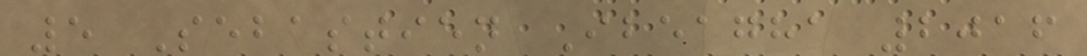5 Sebastien Ibeagha 2016
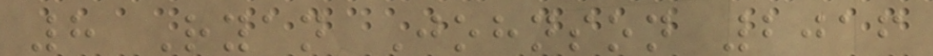8 Ryan Johnson 2016
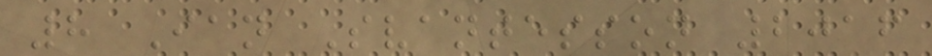8 Ian Svantesson 2016
